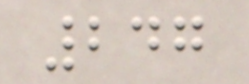247
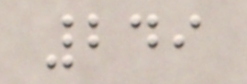249
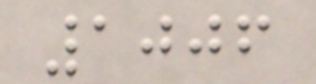1006
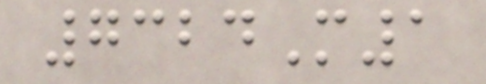7324M1
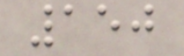150
